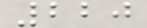220
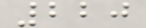220
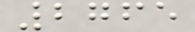2765
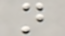n
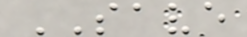SAVE
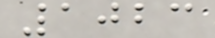1023
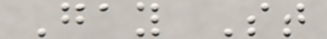Gay St
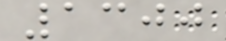1300
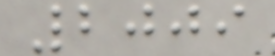2009
